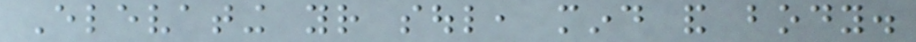Elevating your soul, mind and body.
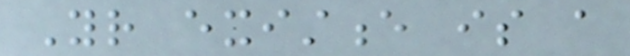Your existence is a
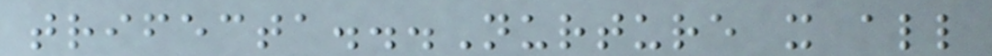trifecta...Nurture it all
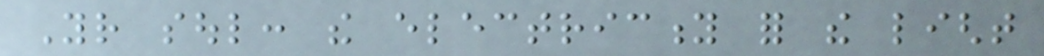Your soul: the electricity for the light
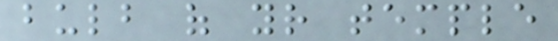bulb of your temple
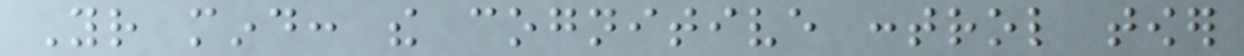Your mind: the cognitive control tower
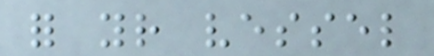for your vessel
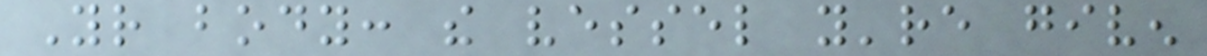Your body: the vessel you're given
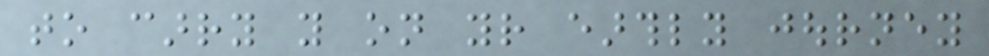to carry you on your earthly journey
